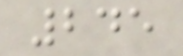245
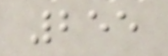255
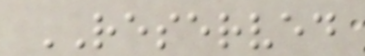RESERVED
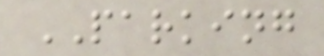PARKING
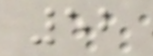52
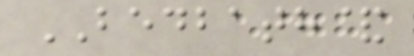BEDBATH&
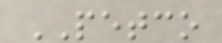PETCO
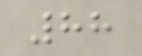88
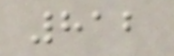812
